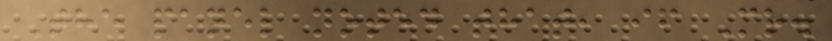The panel noted that, if Mr.
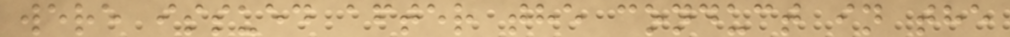were issued after the conduct in the
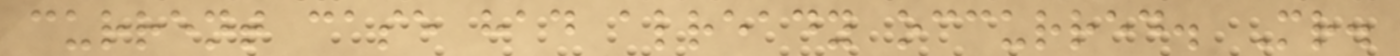current case had already occurred. Mr.
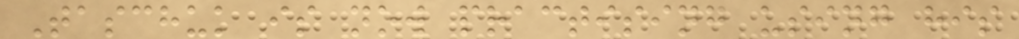Taschuk is now practising using his
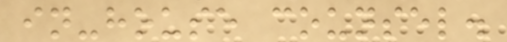in-house counsel.
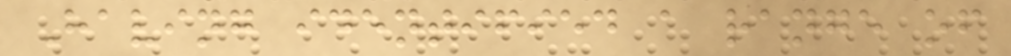Having identified a range of
